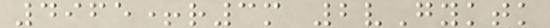4965+r3m 2vGyktk
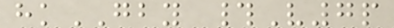hkGBY #V7p
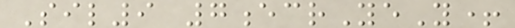Sil9 7ecrYeY+
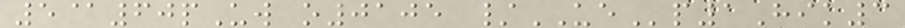5@60pUw o0105 /UEp1Hik3
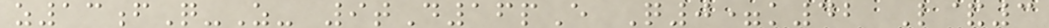z13fQ-Z- 9tD16pE Q0=k42 L&3
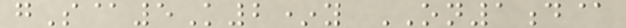gS@5K2*y ON1d@
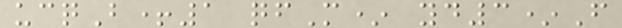ucqB+1 qfM* yd3*F
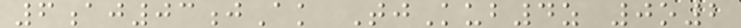6aj03jAk TjKub4z 0o2
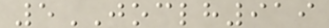5JOCLH919
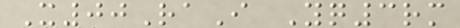X00RaI Yq3rm
